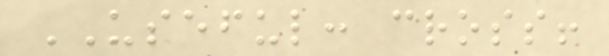USEFUL: cross!
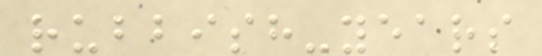rubbish-years
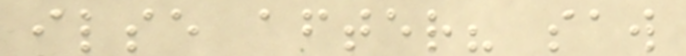ilse after? saw
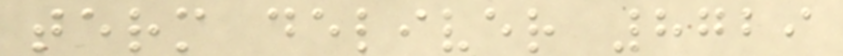term deliver 8729
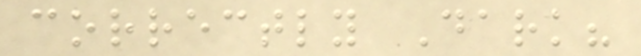correctly Dark?
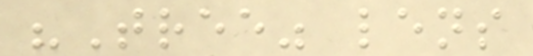"Tree" lens
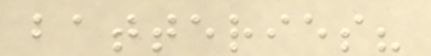batteries?
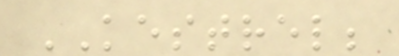KESTREL;
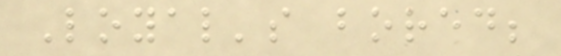Loyal's bored;
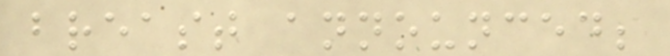breast announced;
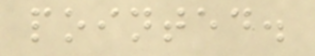pointed.
